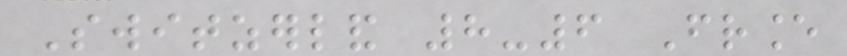Switzerland 8-6 France
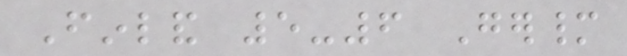Finland 5-6 Germany
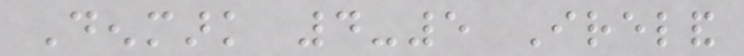Denmark 4-5 Ireland
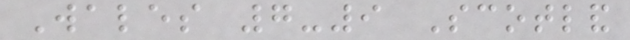Wales 7-9 Scotland
